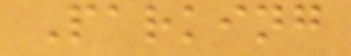Parking
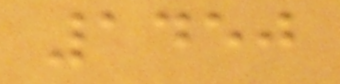1450
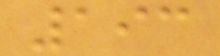193
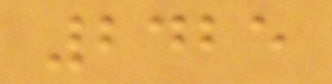2425
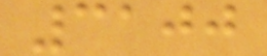3100
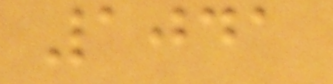1041
